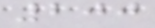200
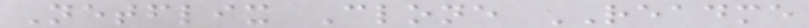Netflix Clone README
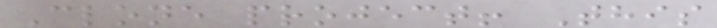Clone project! This
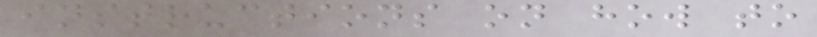instructions on how to
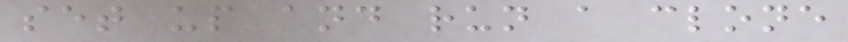set up and run a clone
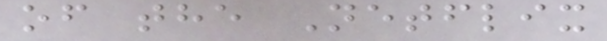of the Netflix
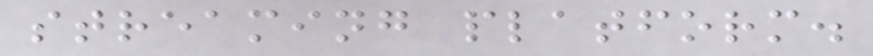streaming platform.
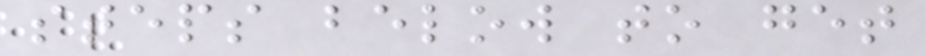steps below to get
